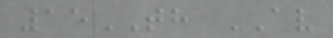15TH AV
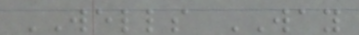WELLS WAY
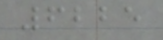6225
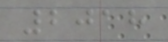2018
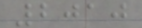2010
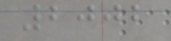2002
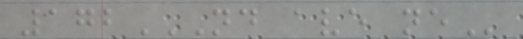172ND AVE NE
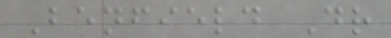Benfield Dr
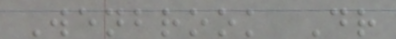Wenbrook Dr
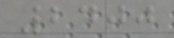2400
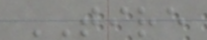TIRE
